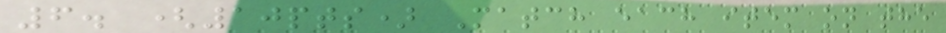6. (10pts) Match each item on the
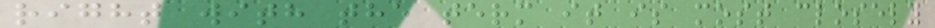right with the term it is most closely
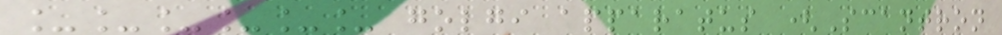______ golgi apparatus (Scantron
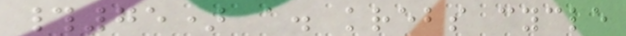#75) a. krebs cycle
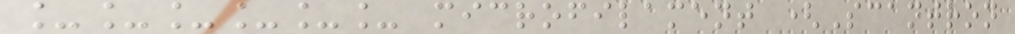______ microfilament (Scantron
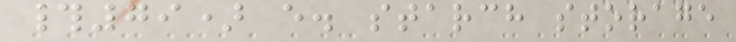#79) e. starch storage
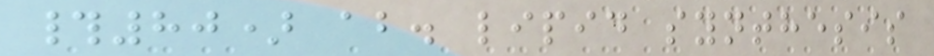#80) ab. lipid synthesis
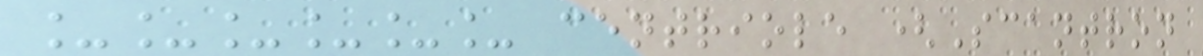______ centriole (Scantron
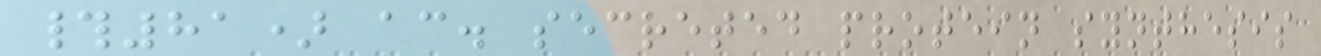#81) ac. secreted protein synthesis
